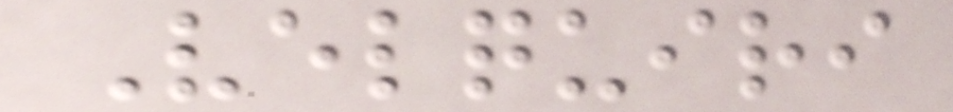Velquiri
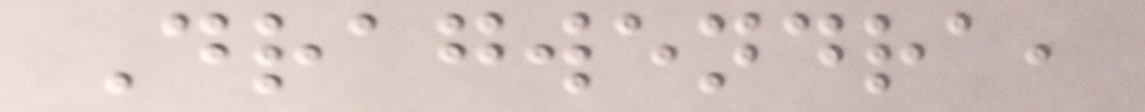Dragwendra,
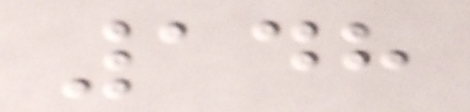148
